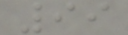99
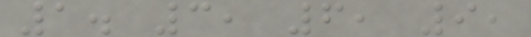1. 3, 6, 9,
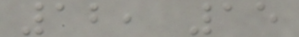12, 15
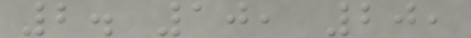2. 10, 20,
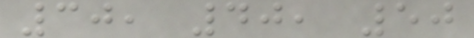30, 40, 50
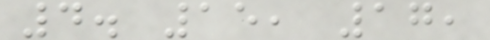4. 15, 17,
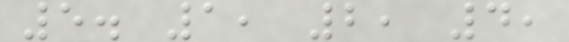5. 1, 2, 4,
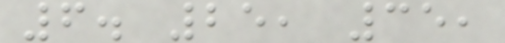6. 25, 35,
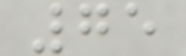75
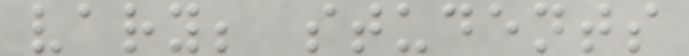vary; students
